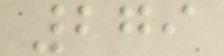279
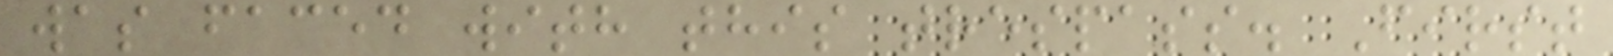was faced with this trespass. First
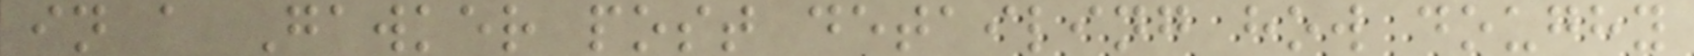in a Gawker post detailing how doughy
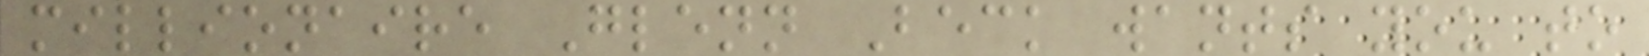millionaire Glenn Beck wants you to
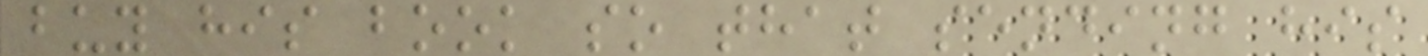buy his book so that sending his
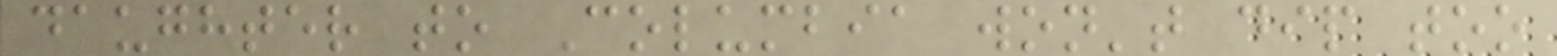daughter to Columbia won't dip too
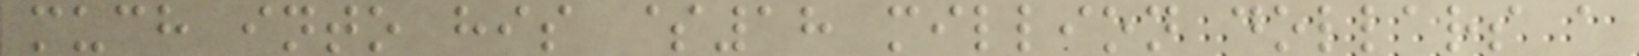much into his $18 million dollars a
